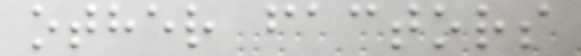other factors
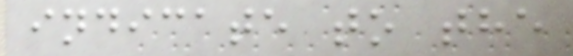indicate to the
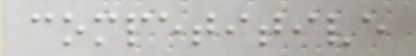competitive
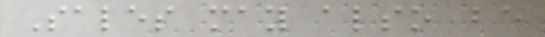Sales may also be
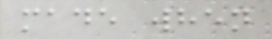made when
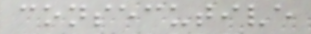consecutive
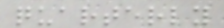quarterly
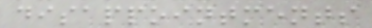disappointments
